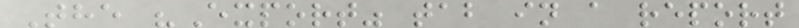The "Export" tab in a report
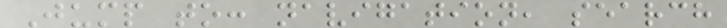Jump to: navigation, search
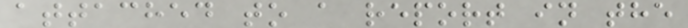attached to a report in the
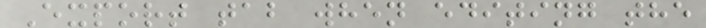Export tab when editing the
